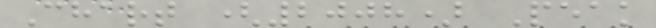Chart (2008) Peak
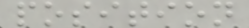position
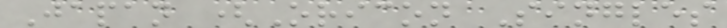Japan (Oricon Singles
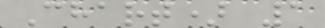Chart) 1
